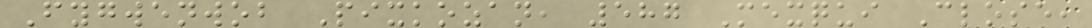Fygwenwob Pixkozan, 587 Mexqui Close,
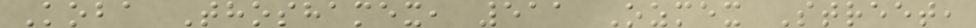Koba Thoshamex, 511 Ozmex Street,
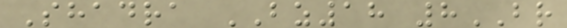Shadra BZ18 8BR
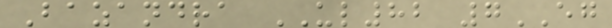Bazandra UL82 7EG
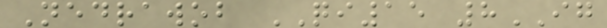Nedrawob QI15 8IG
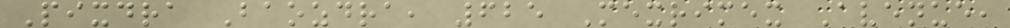Pixdra Baozdra, 625 Mexrimex Avenue,
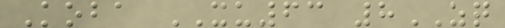Koba XU63 8ZQ
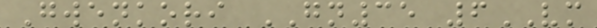Gwenkori GN35 6VM
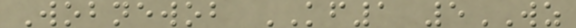Wobnewob KF1 5WZ
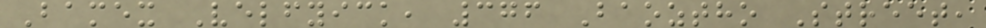Bamex Velfyick, 376 Baoztho Street,
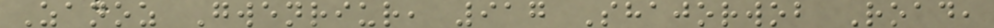Zanoz Gwenriur, 917 Shajorwob Road,
